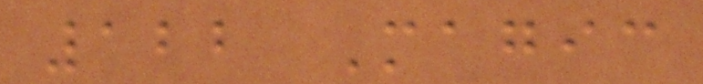122 Magic
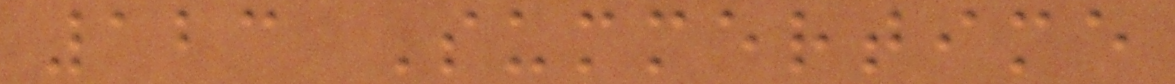123 Summertime
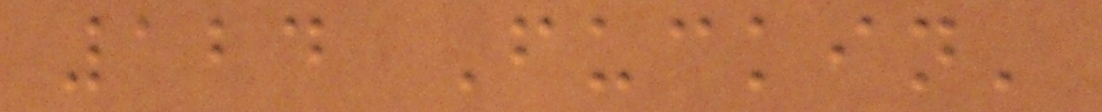124 Fuckin'
